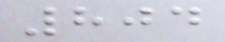804
